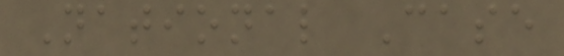National Case
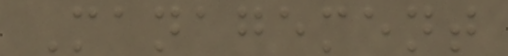Management
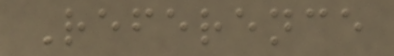Reference
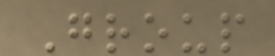Group
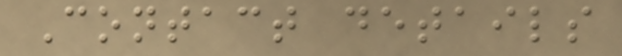Contact details
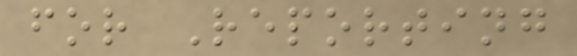for Reporting
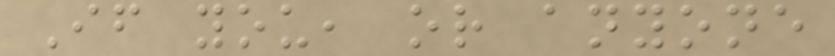If you, or anyone
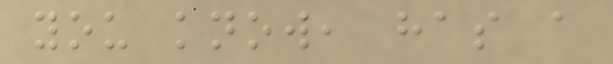you know, has a
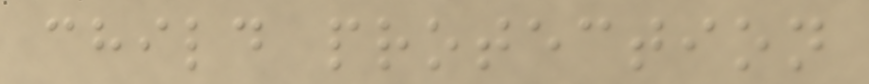child protection
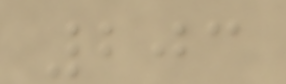203
